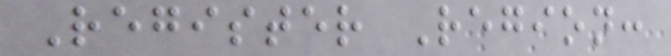Register Region:
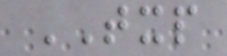TXP
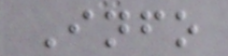Info
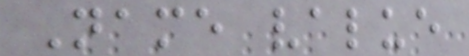Name value
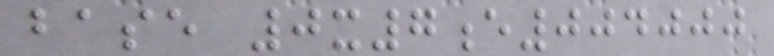base 0x7e004000
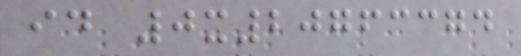id 0x20763374
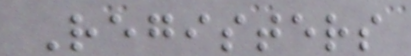Registers
